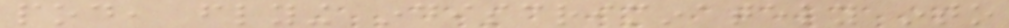pod, flying indiscriminately into
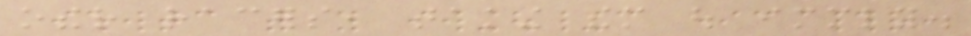other racers, taking them out immediately.
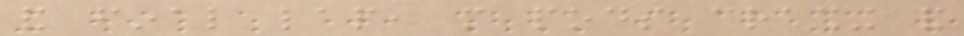and final lap, more pods crashing and
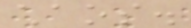chaos.
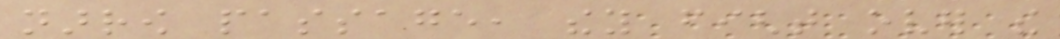narrow passage, they fight over the
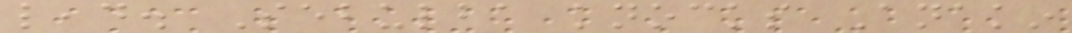lead. Sebulba knocks Anakin
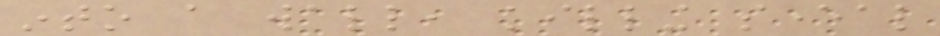into a wall, killing several
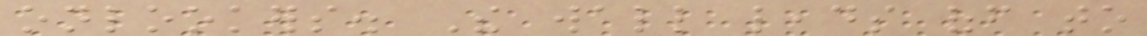onlookers. The wall leads off to
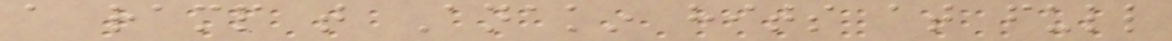a ramp that Anakin hits at full
